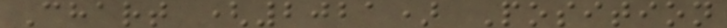Chart (2021) Position
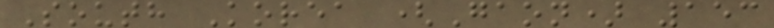South Korea (Gaon) 153
